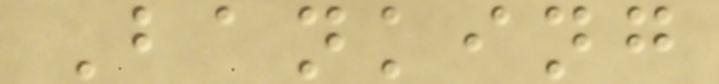Banking
